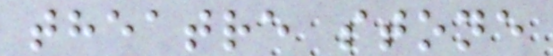theatre stone
